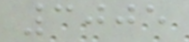3005
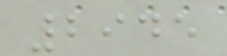2945
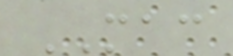MAC
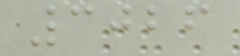3026
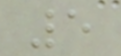5
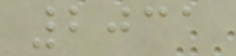2031
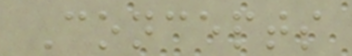Concepts
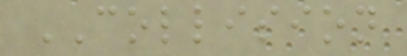COLLISION
